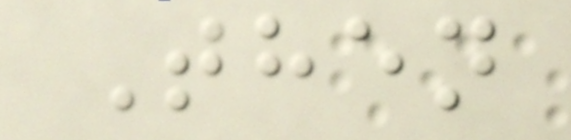Then
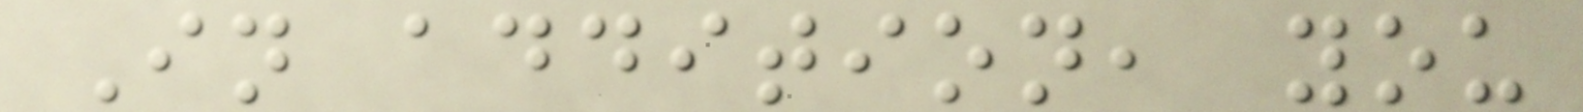In addition, you
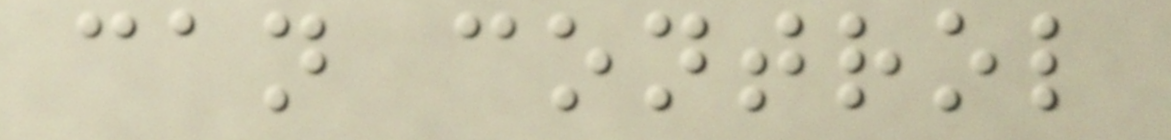can control
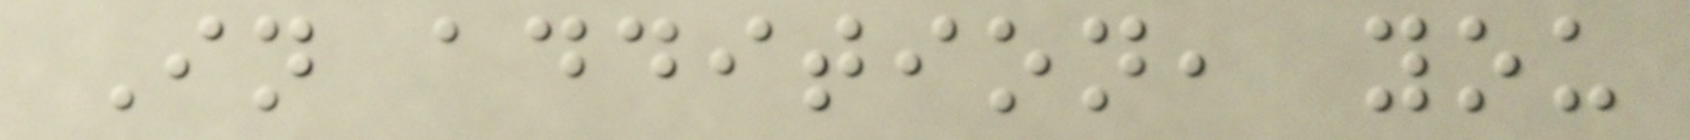In addition, you
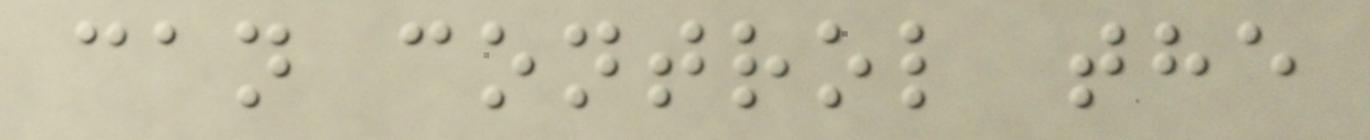can control the
